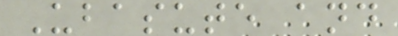Ubasute and
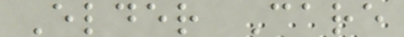Elder Care
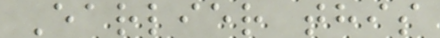Earlier this
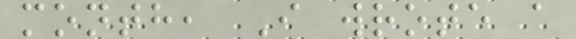month, I wrote a
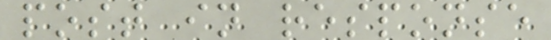post in response
